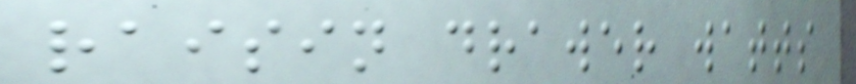raisin drawer watts
